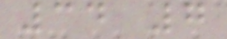34 7
